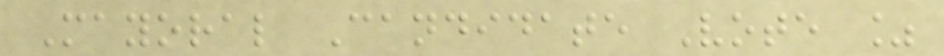Mayoral Candidate Vote %
